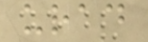urad
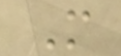M
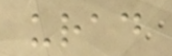urad
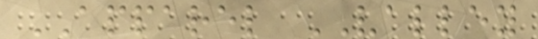APPAREL VALLEY
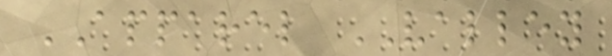APPAREL VALLEY
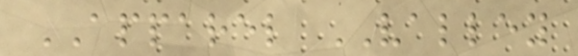APPAREL VALLEY
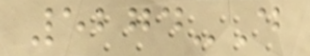5274-D
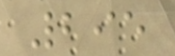295
